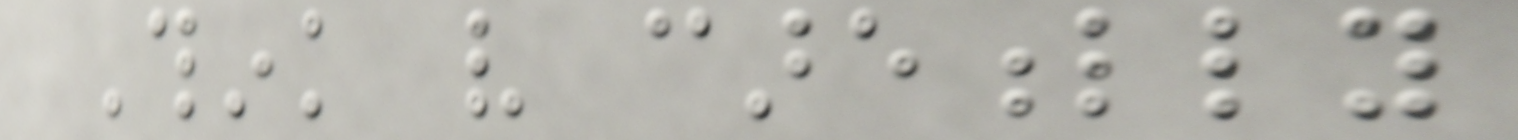Think very carefully
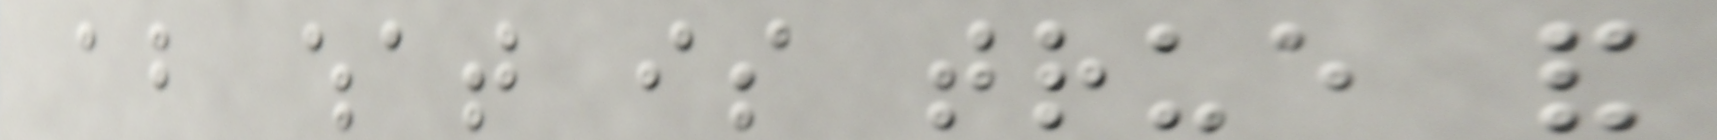about what is true and
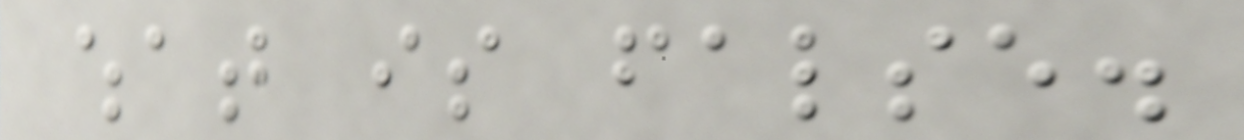what is false.
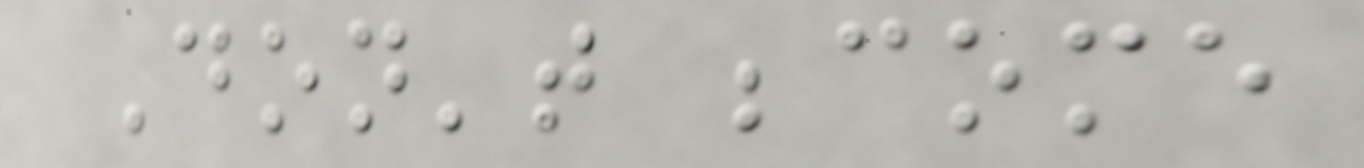Don't become
